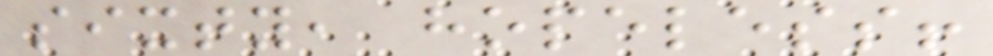sixty, hopeless!
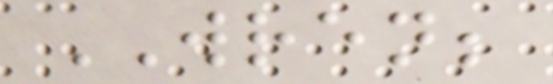WREN;
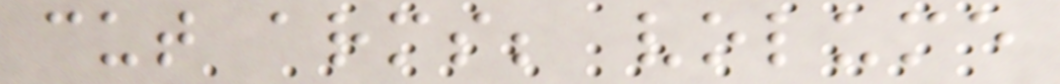cut arms; volume
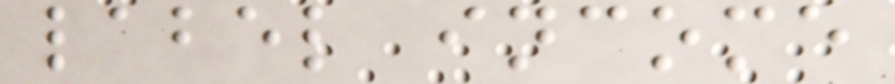label income
